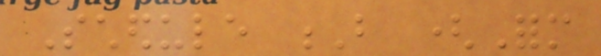Schedule B (Form
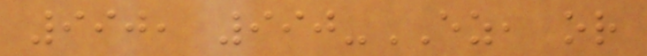990, 990-EZ, or
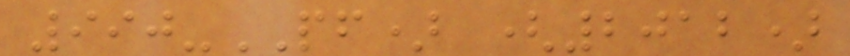990-PF) (2012)
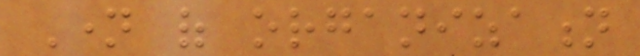Name of organization
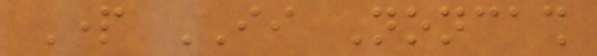Part II Noncash
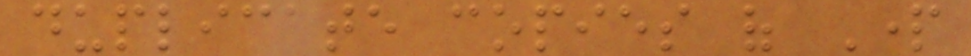duplicate copies of Part
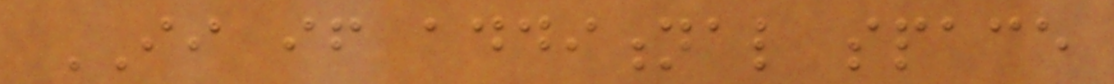II if additional space
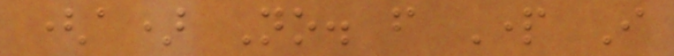(a) No. from Part I
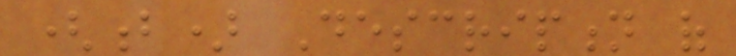(b) Description of
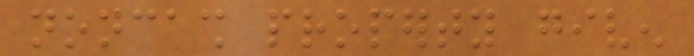noncash property given
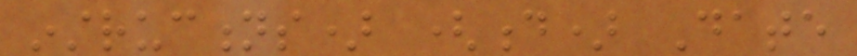instructions) (d) Date
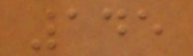145
